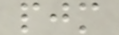pjm
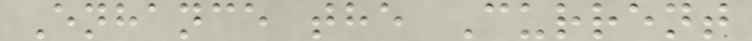Enhance the Current
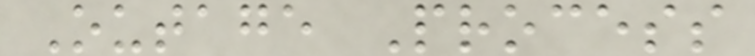Outage Process
